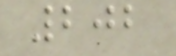202
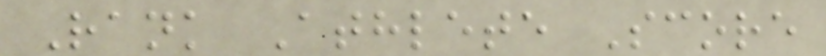Rank Athlete Score
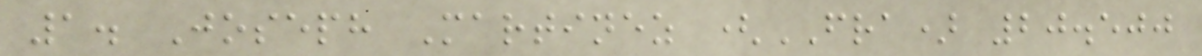1. Joseph Martinez (FRA) 20.500
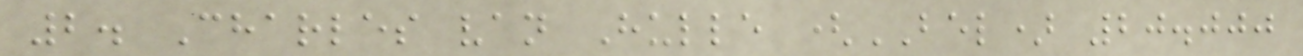2. Charles van Hulle (BEL) 20.000
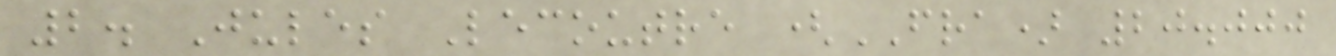2. Jules Lecoutre (FRA) 20.000
